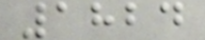1824
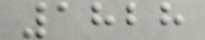1828
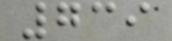739
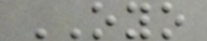OYO
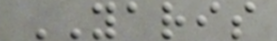YARIS
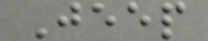Jeep
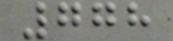778
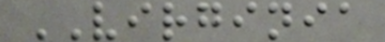VIRGINIA
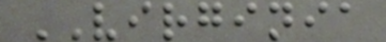VIRGINIA
